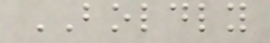BOLDLY
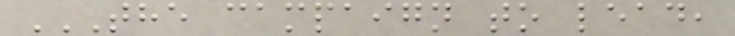THE CAMPAIGN TO LEAD,
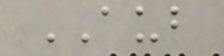AUB
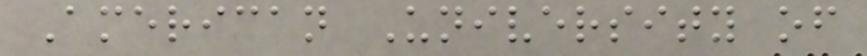American University of
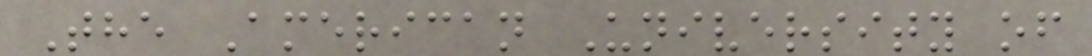The American University of
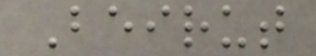Beirut
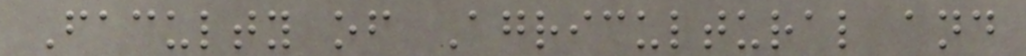Faculty of Agricultural and
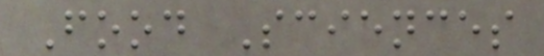Food Sciences
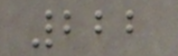222
